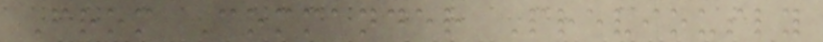From Commander Previously
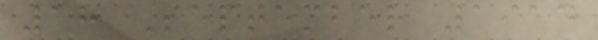18 September 1914
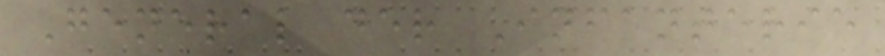General der Infanterie
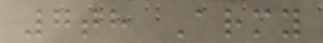7th Army
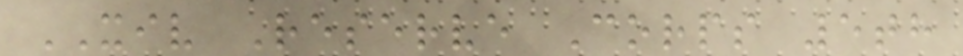XIV Reserve Corps 5th
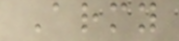Army
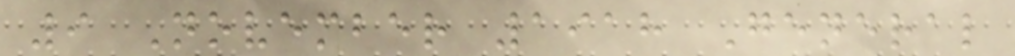9 November 1918 General
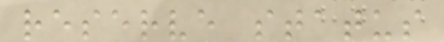reserve status
